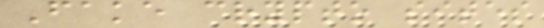Fake crypto sites
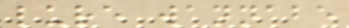lure wannabe
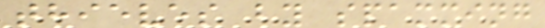thieves by spamming
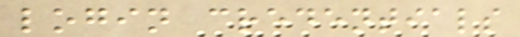login credentials
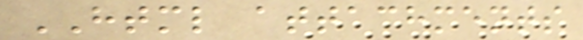HTML attachments
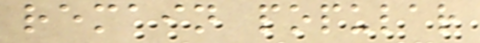remain popular
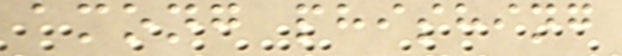among phishing
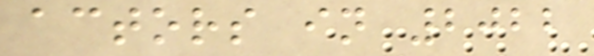actors in 2022
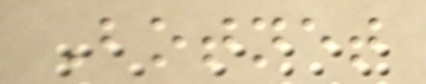Botnet
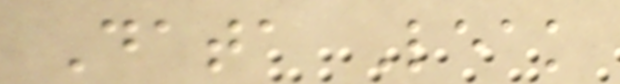Data Leak
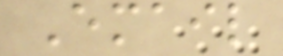Email
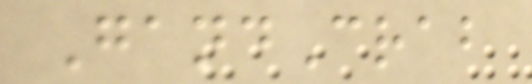GandCrab
